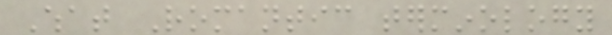What Romantic terminology
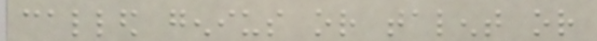called genius or talent or
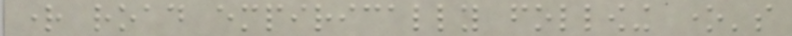right road empirically following one's
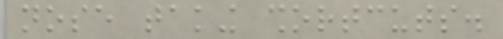nose taking shortcuts.
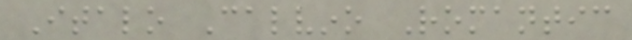Italo Calvino Romantic
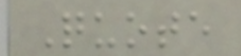Quote
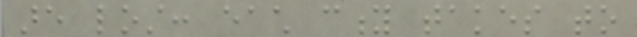are lost: each city takes to
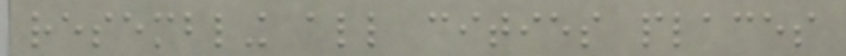resembling all cities places
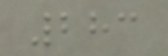283
